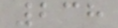238
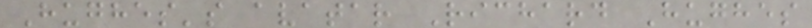Hughes's avatar Richard Hughes
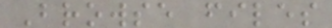Browse files
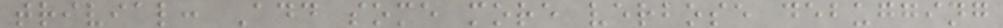trivial: Add some more verbose debugging
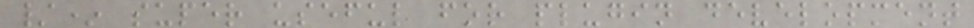/* super useful for plugin development
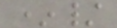*/
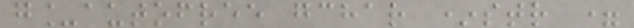g_autofree gchar *str =
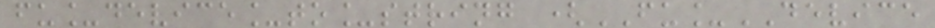fu_device_to_string (FU_DEVICE
